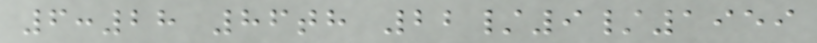6:28 86th 22/9/1959
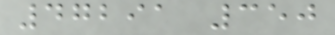47291 350
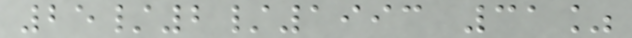25/2/1993 31%
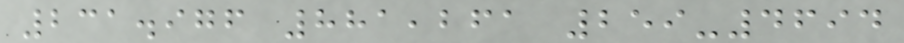231.976 881,261 259-4694
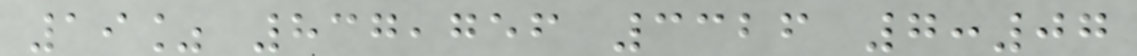19% 837,756 3326 7:07
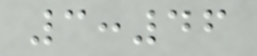3:46
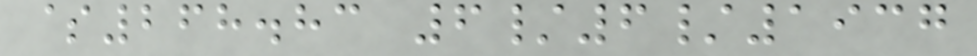$268.83 6/6/1937
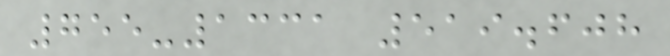755-1331 519.608
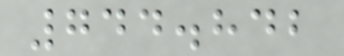744.842
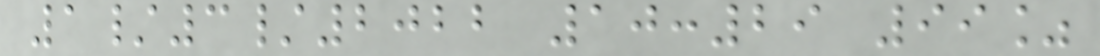1/3/2022 10:29 99%
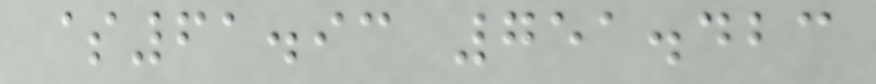$61.93 751.423
